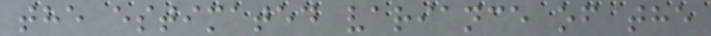the estimated variance of the
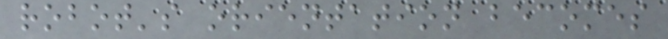robot's orientation becomes
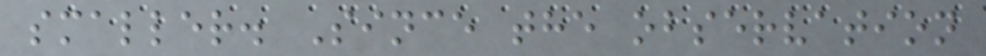smaller. Since the observation
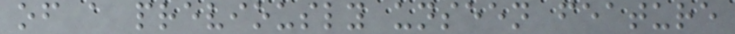of a previously unseen feature
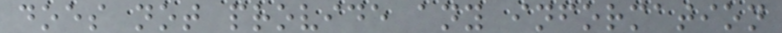does not provide any information
